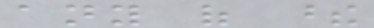any of these
